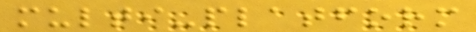multi-platform
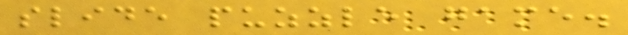slide puzzle game.
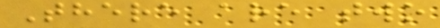There are two
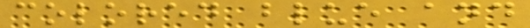colored blue and
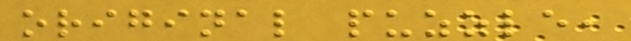original puzzle,
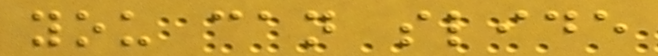you can slide
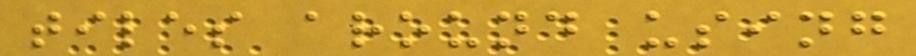tiles around using
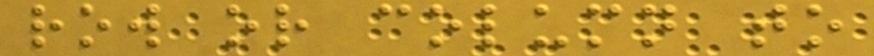row or column to
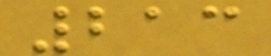213
